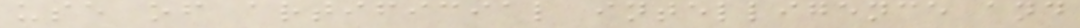use of artificial intelligence and
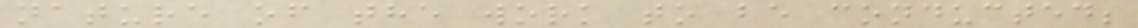nature of the work to be conducted;
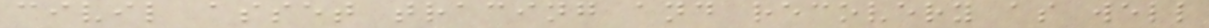civil asset tracing and recovery as well
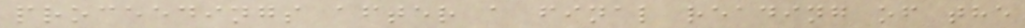proceedings after a final reading of the
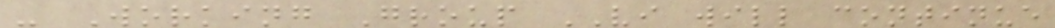- Working Group VI will continue
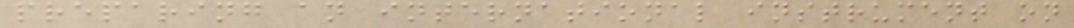preparing an international instrument on
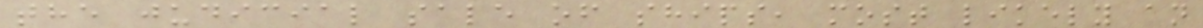the judicial sale of ships, most likely an
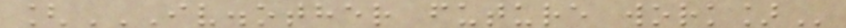[IV.OTHER FUTURE WORK]
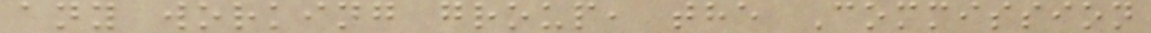any working group, the Commission
